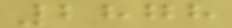2878
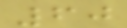60
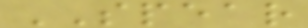SPEAR
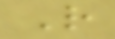R
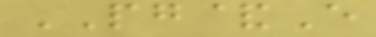PG&E
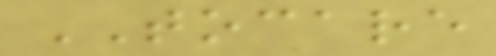TOCARE
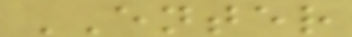ENTER
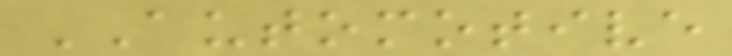AUTOMOTIVE
